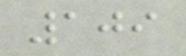109
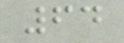64
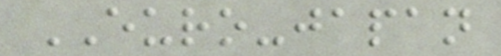EURO-japan
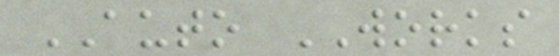AUTO WORKS
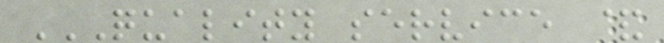QUALITY SERVICE &
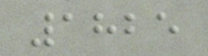1825
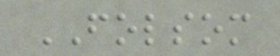FOLSOM
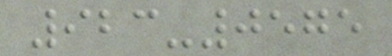923-0575
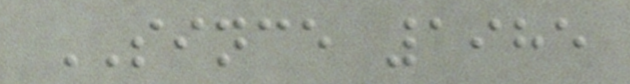SINCE 1985
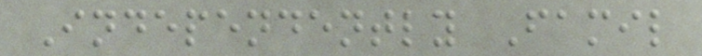Independently Famil
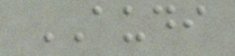AUDI
